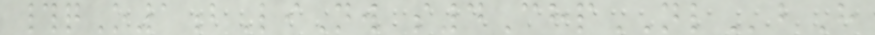#qO1bLiNw s4ChpNLbH
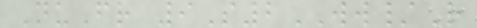NuFr 9S2WW/R
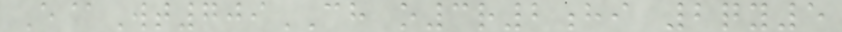E@Wt709CH o3r2hi 2qy5
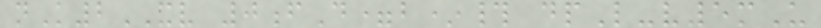nK2XV 0fD=b*# dpL-v5mU
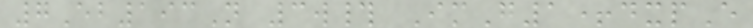7Eb193N 3w# ImG1+dxpE
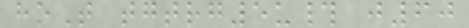hoT tgtrg5u# j60
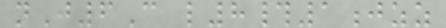nJ6C l8#1jzz
